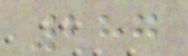287
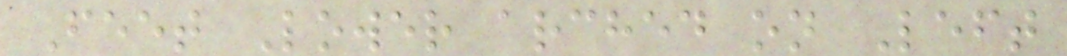Feet Lower arched on Left
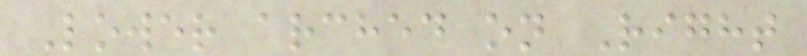Lower arched on Right
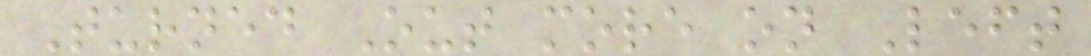Turned Out more on Left
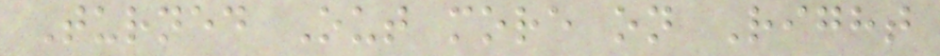Turned Out more on Right
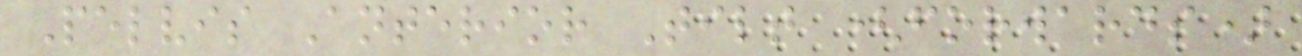Pelvis Anterior Tilt (forwards)
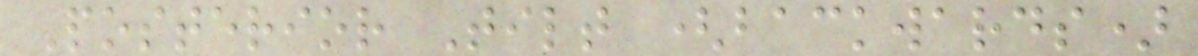Posterior Tilt (backwards)
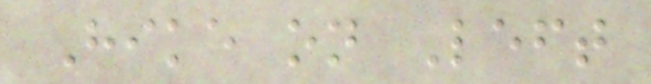Hike on Left
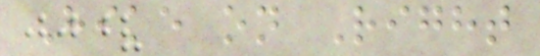Hike on Right
